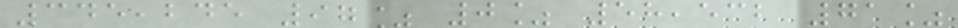345,245 97% 0% 58,532 71%
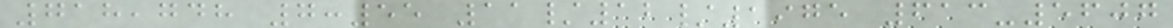718,748 7:55 11/12/1975 613-5607
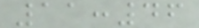11:46
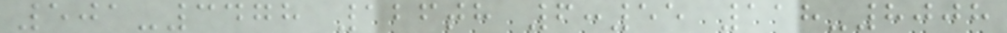501-3478 126th 6:55 118-8008
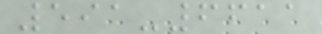591-6611
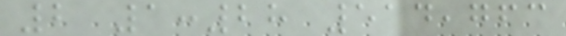2 1:28 514,763
